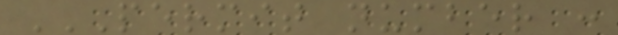PERMIT NUMBER :
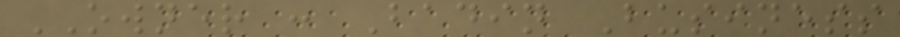OWNER : Badin Business
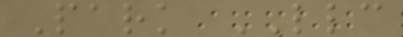Park LLC
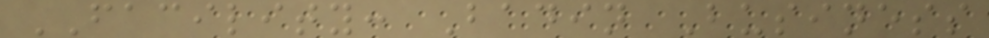FACILITY: Badin Business
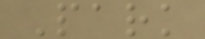Park
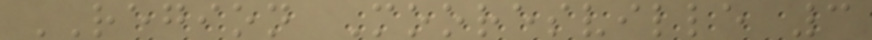REGION Mooresville 3
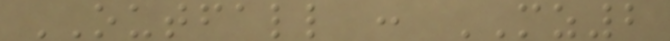OUTFALL : MZ2
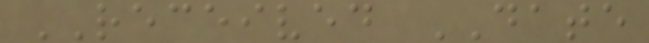RECEIVED DATE
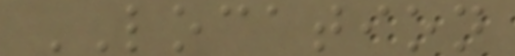LOCATION
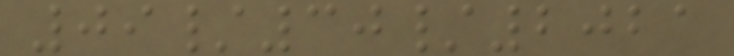09/30/2021
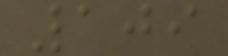109
